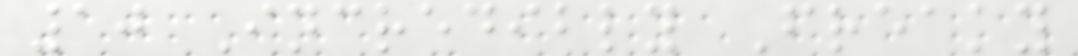10 Incredibly Freaky
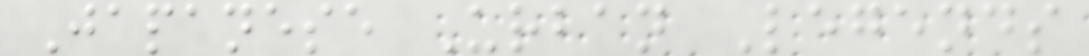Japanese Urban Legends
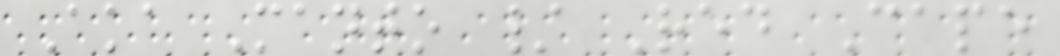Aka Manto / Red Cape
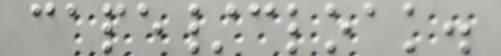cape/cloak.
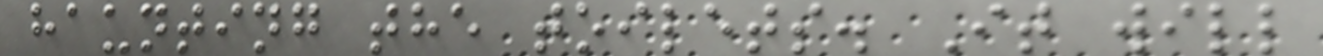haunting the toilets. It will
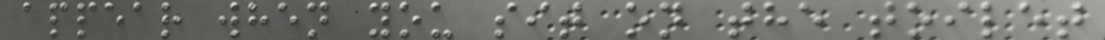appear when you sit on the toilet
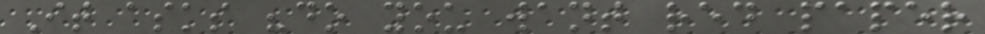It asks "do you want red paper
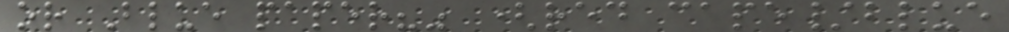or Blue paper?" (red cape/blue
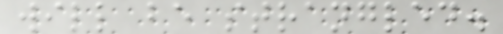will be strangled.
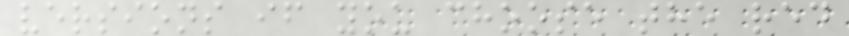versions if you choose the red
